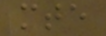mte
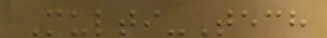Multi-Tech
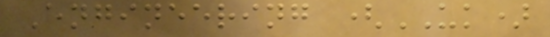Engineering (UK)
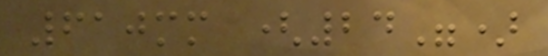610mm (24")
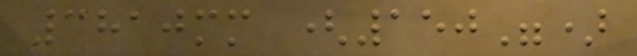3810mm (150")
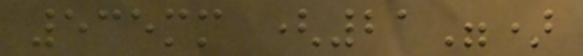535mm (21")
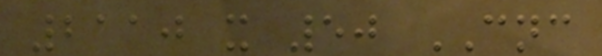2110 x 50 CNC
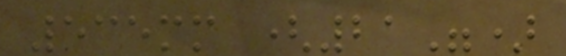535mm (21")
